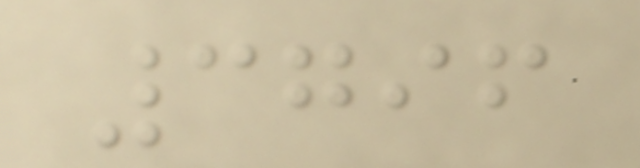3796
